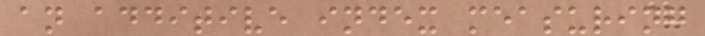an additive index measuring
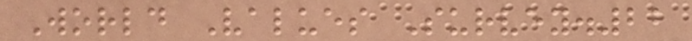World Values Survey.22
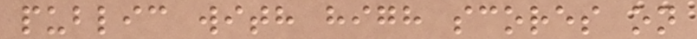public with high scores on
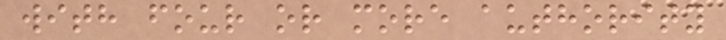with four or more authority
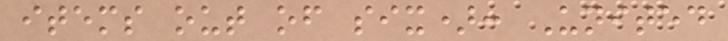items out of six): United
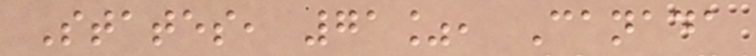States, 71%, Canada
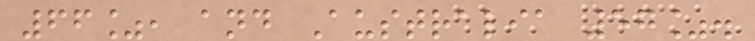66%, and Australia 57%.
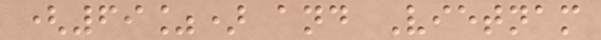(69%) and Vietnam
